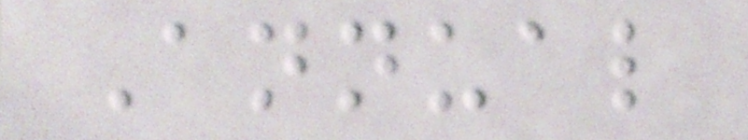Annual
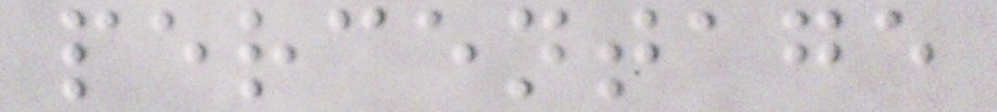percentage
